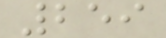259
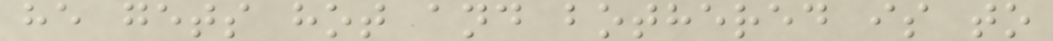he gets hot and bothered is to
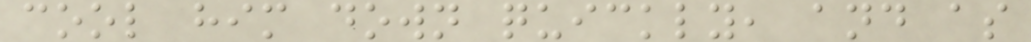cool him down quickly, and as
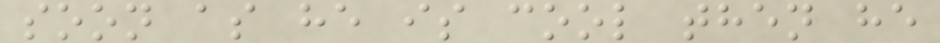soon as he is cool then he
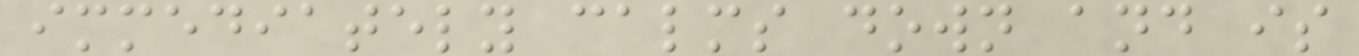immediately calms down and is
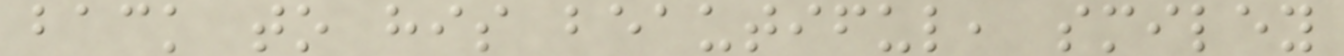back to his beautiful, smiley
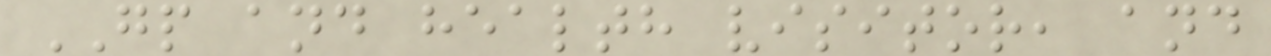GP and health visitor, and
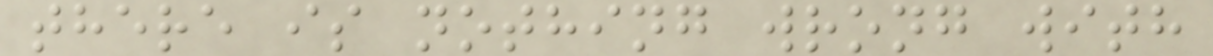there is nothing wrong with
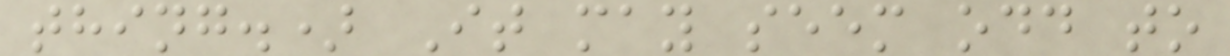thing.) It may seem odd to
